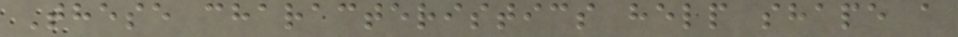These characteristics help shape a
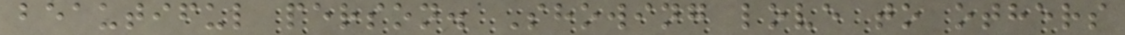beautiful person. Showing love to others
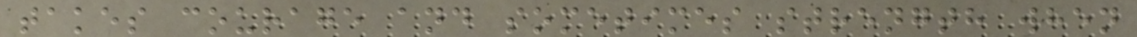takes courage and sometimes strength when
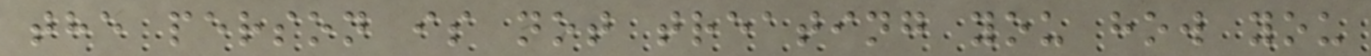the person is not treating you how you
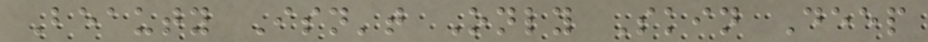Beauty Isn't Only Skin Deep
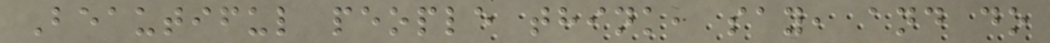Beautiful people think, say, and do
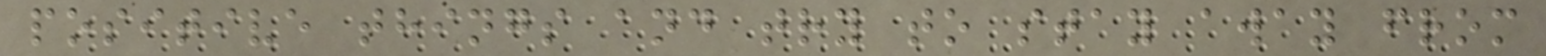positive things and try to stay away from
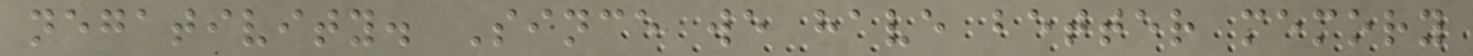negativity. Since we have better memory
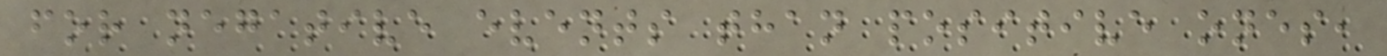for negative events than positive ones,
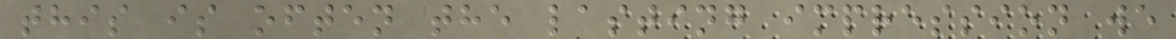this is often the lasting impression we
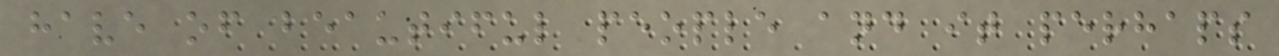have of beautiful people and it perhaps
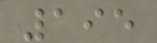195
